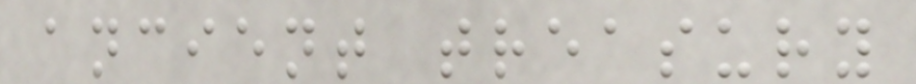ancient treasury
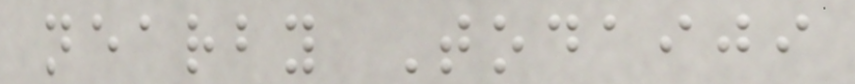nearby Todaiji
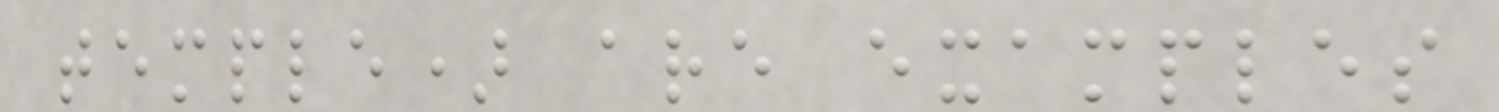temple) are examples
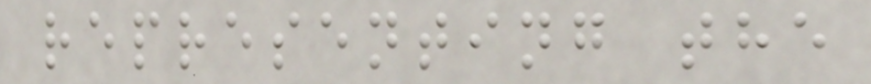representing the
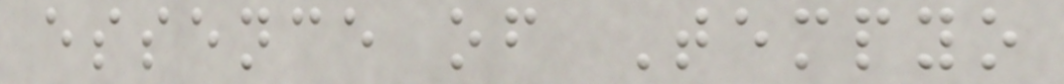essence of Tempyo
